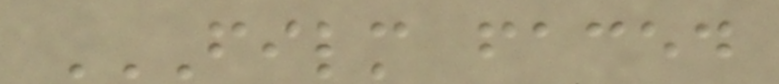FILM FACED
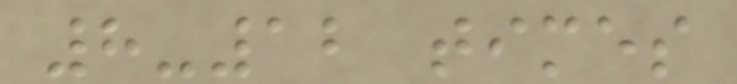8-12 times
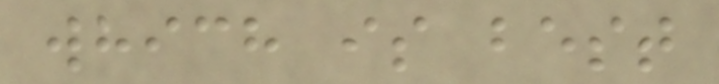which is best
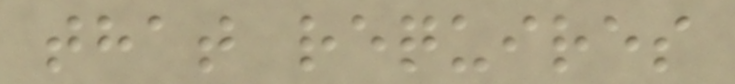that requires
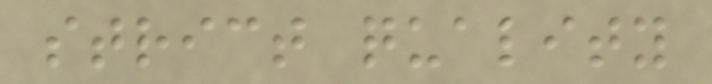strict quality
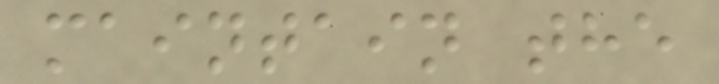maintain the
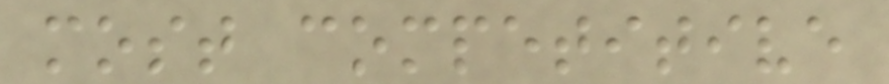most competitive
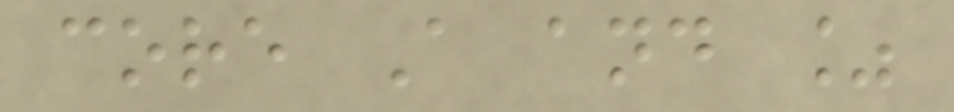core A and %
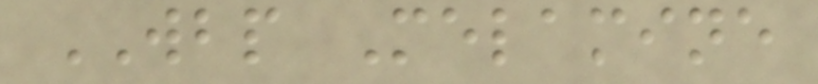WBP Melamine
